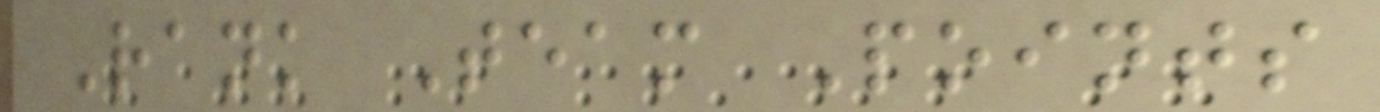Rank Team Points
